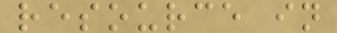resource in
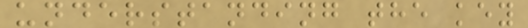understanding the key
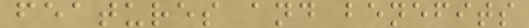features and benefits
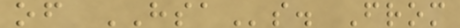of HSAs. From
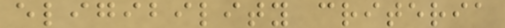eligibility criteria
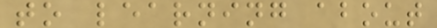to learning about
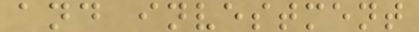and investment
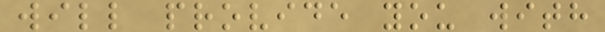will provide you with
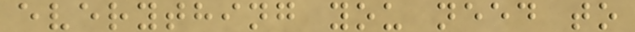everything you need to
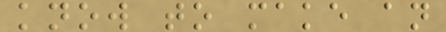know to make an
